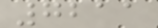7211
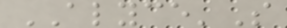ALYCE'S
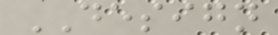DESIGN
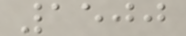1500
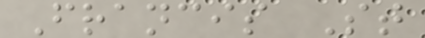Francis St
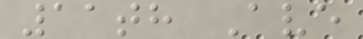11th Ave
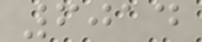6014
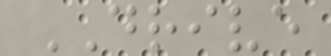DRIVE
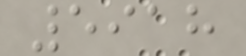5918
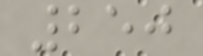250
